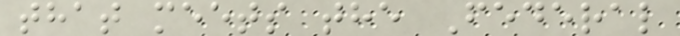that meets the Federal
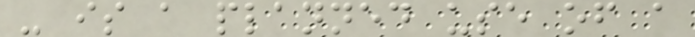- is a planned use of a
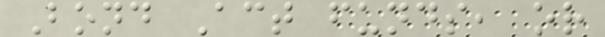Bond Act funds, or
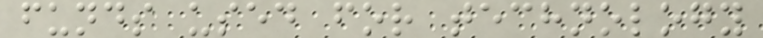funds used for technology
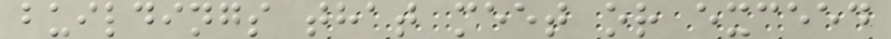buildings that meet or exceed
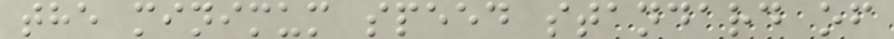the minimum speed standard of
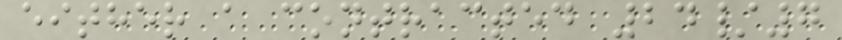either a contracted 24/7
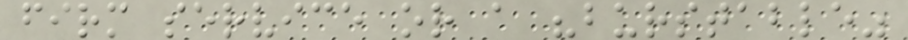firm service or a "burstable"
